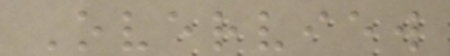Overview
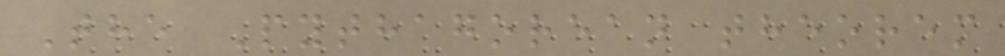The Pythagorean theorem
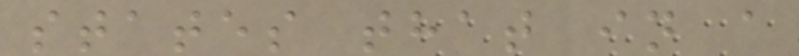states that in a
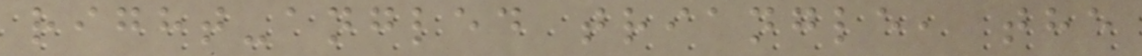right-angled triangle, the
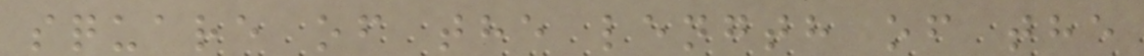square of the length of the
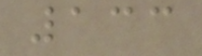133
